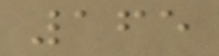165
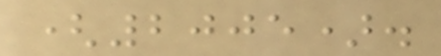(2005).
